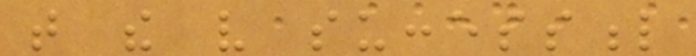that the very successful
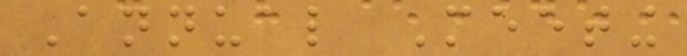Annual Meeting
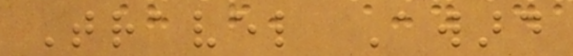Travel Award
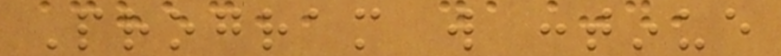Program will continue
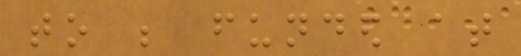to be funded at
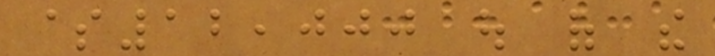$12,000 out of the
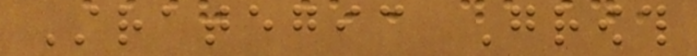Strategic Growth
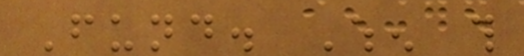Fund. When this
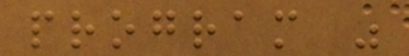program was
